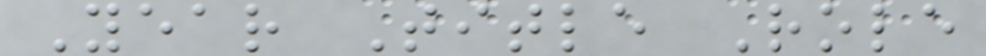Year Title Role
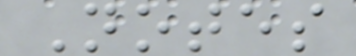Notes
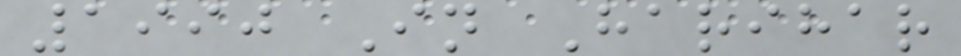1990 In Harihar
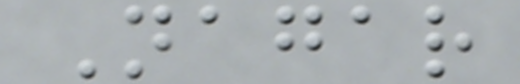Nagar
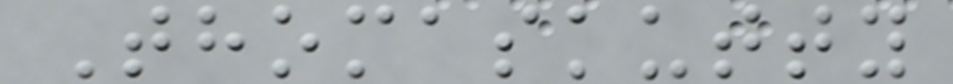Thomaskutty
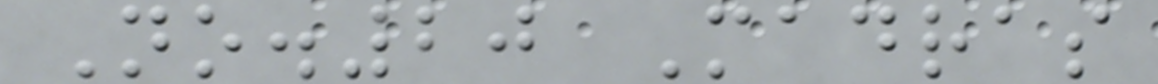No.20 Madras
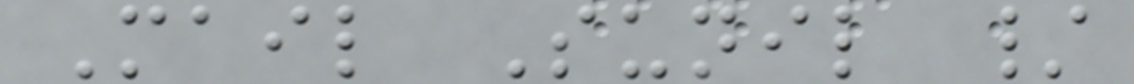Mail Sunil /
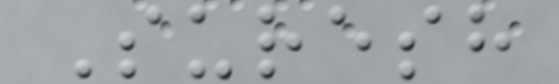Suresh
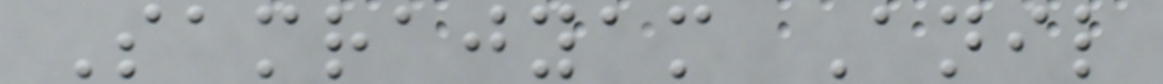Samrajyam Anil
